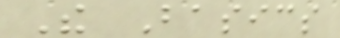The Basics
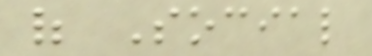of Social
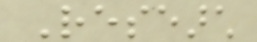Research
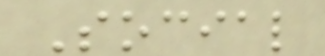Social
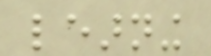learning
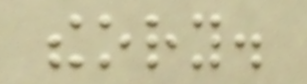theory.
